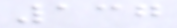137
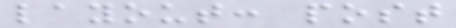layout: post
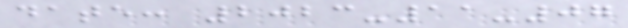date: 2023-11-07
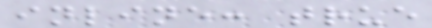inline: true
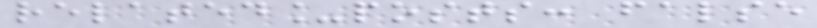related_posts: false
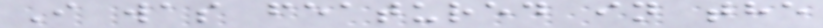I was featured in the
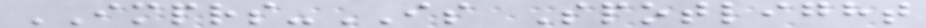IMPRS-IS Spotlight
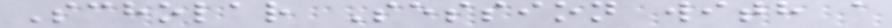Scholar Session with a
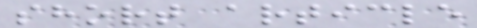short article
